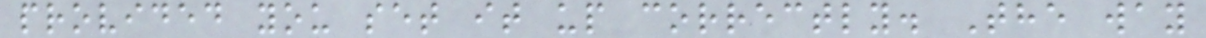provided you set it up correctly. The way
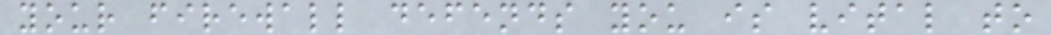your firewall defends you is vital to
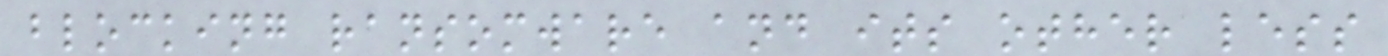blocking ransomware and its other less
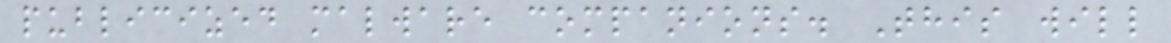publicized malware companions. This will
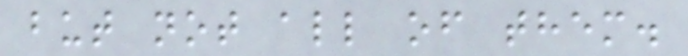but not all of them.
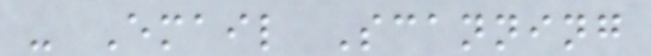- Email Scanning
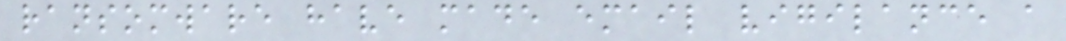ransomware have made email vigilance a
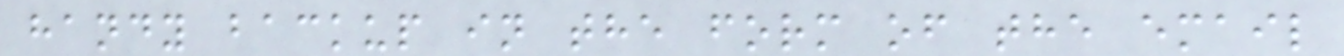handy backup in the form of the email
